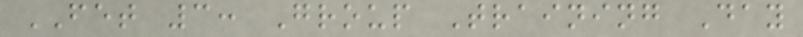FET 3: Group Training Day
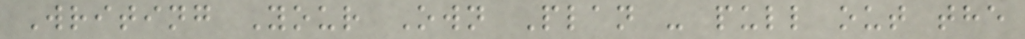Writing Your Own Plan - pull out the
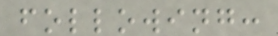following:
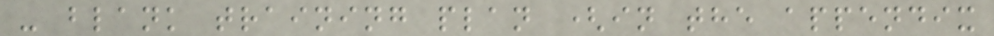- blank training plan (in the appendix
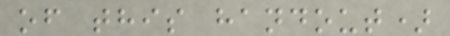of this handout)
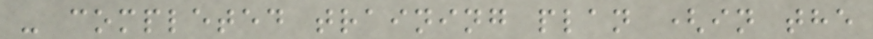- completed training plan (in the
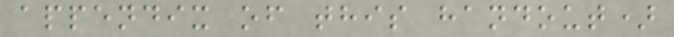appendix of this handout)
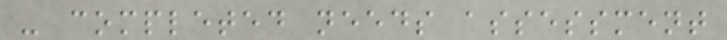- completed needs assessment
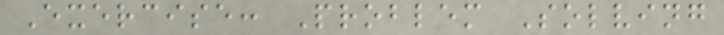Exercise: Problem Solving
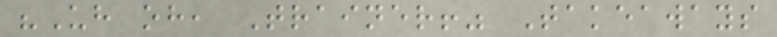"Uh oh, Trainer!" Takeaways
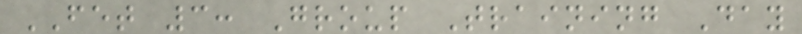FET 3: Group Training Day
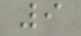9
